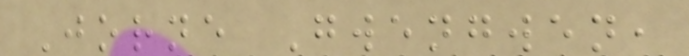Jorne Gwengwen,
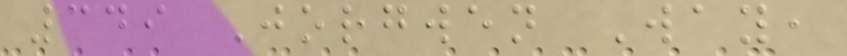349 Jorgwen Way,
